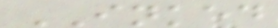INKED
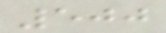500
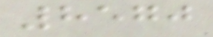8570
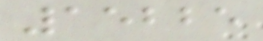15225
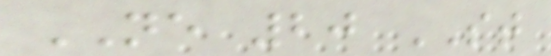NE 20 ST
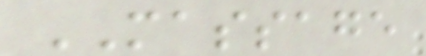MASSAGE
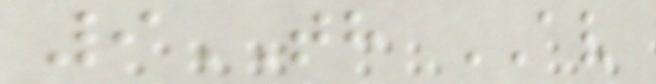9TH AV
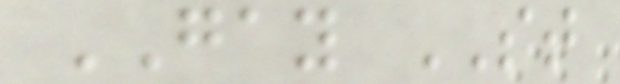GAY ST
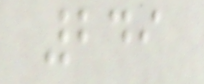249
